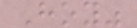Hoy"
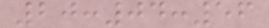20:04:56
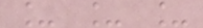_ _ _
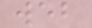web
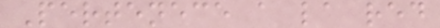Pertenece a la red
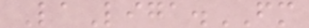LaLiga.FM
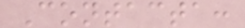Contacta:
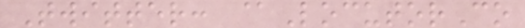Twitter: @LocutorCo
